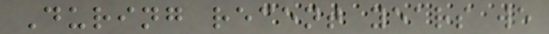During recent years we
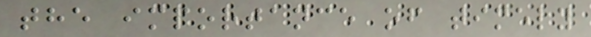the importance of timely
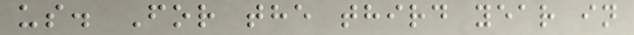us. For the third year in
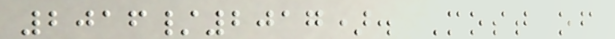2016/2017). Most of
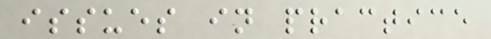issues in practice
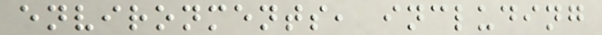environments, including
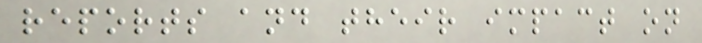reports and their impact on
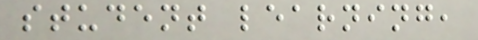student learning,
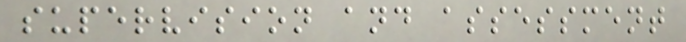supervision and assessment
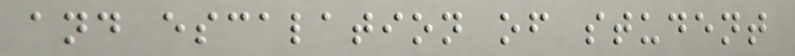and escalation of student
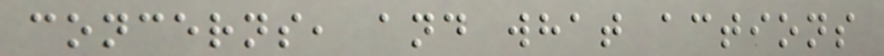concerns, and what actions
